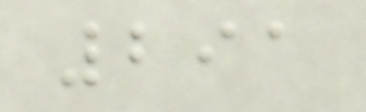291
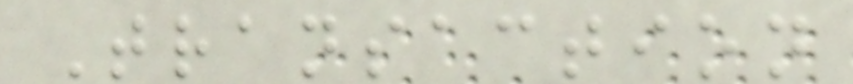Transaction
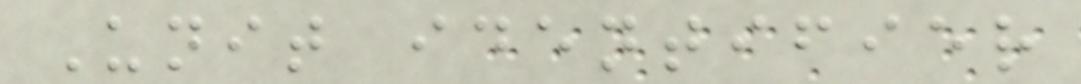Unit identifier
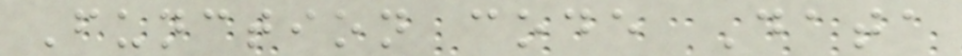Function code Data
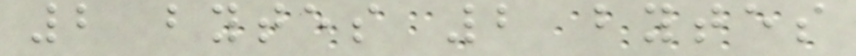2 bytes 2 bytes
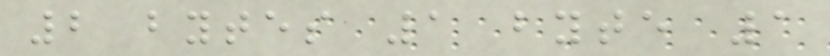2 bytes 1 byte 1
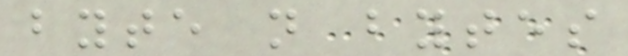byte n bytes
